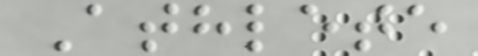Athlete
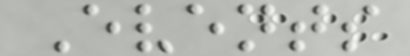Events
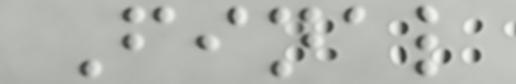Final
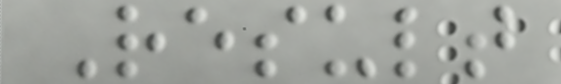Result
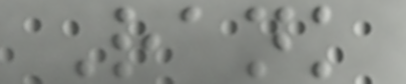Rank
